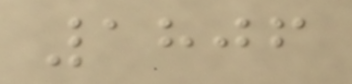1806
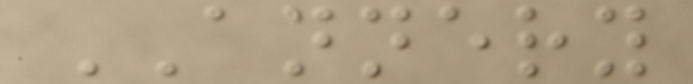ANNERY
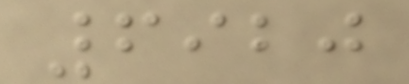6920
